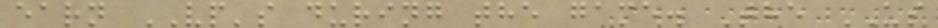earn VP's during the game. The US
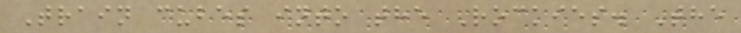Train cubes into the Rockies. The
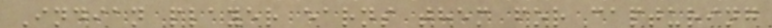Indian player earns them for capturing
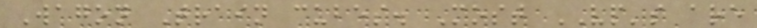Wagon Train cubes. Most VP's are
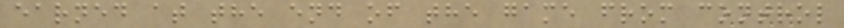earned at the end of the game from control
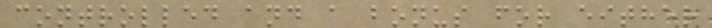controlled and a bonus for either
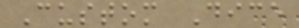Custom Dice
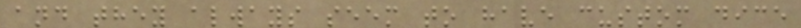and they always seem to have custom dice
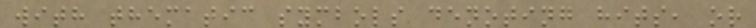with thematic symbols denoting hits, or
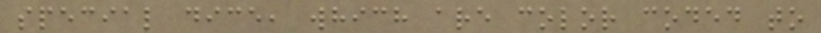special dice, which are color coded to
